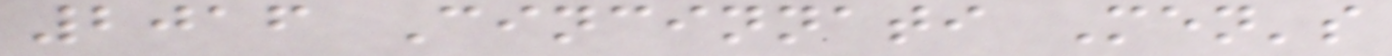2016 Cincinnati Men's
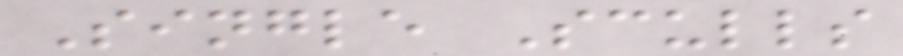Single Sculls
